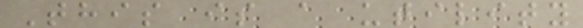This is a utility
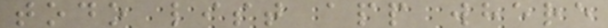todo list app where
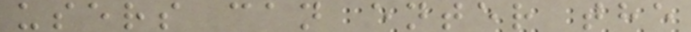users can enter the
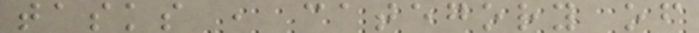tasks , category of
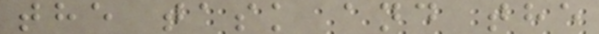the task and the
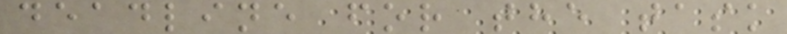deadline for the task
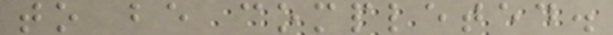to be completed.
